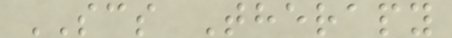SCS Therapy
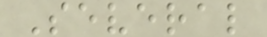Several
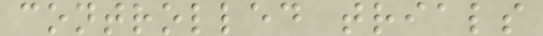controlled trials
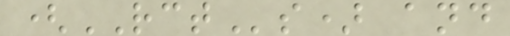(RCTs) and
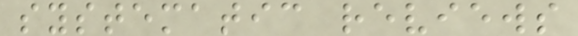systematic reviews
